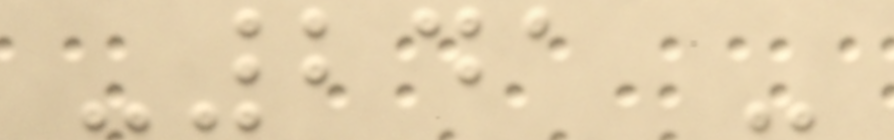-241 -
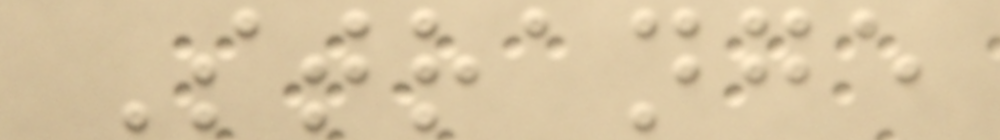Strange
